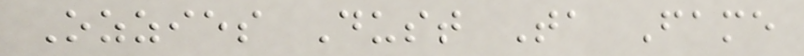Ozzies Dust Ta Fame
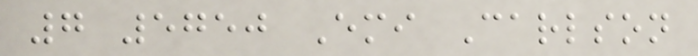7 5750 Emi Carlson
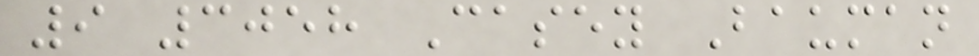9 3058 Casey Bauman
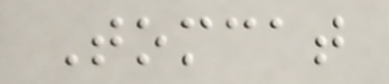Tomcat
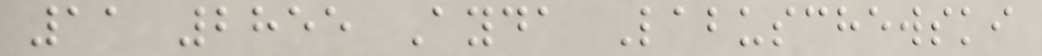11 2855 Ayda Labuschewski
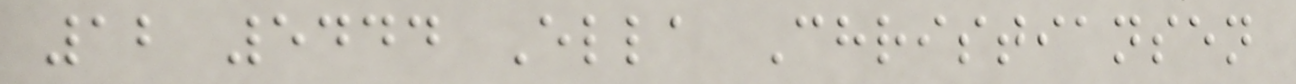12 5444 Ella Christiansen
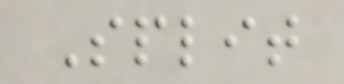Split
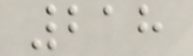218
